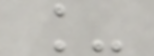_
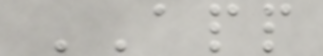APP
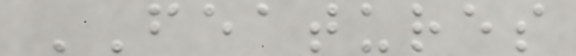FEATURES
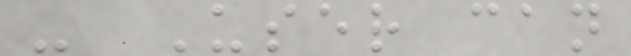- User can
